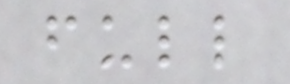full
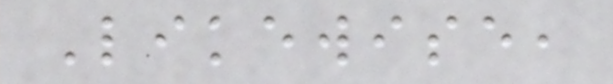Likewise,
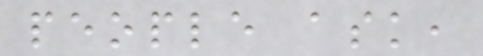people ask,
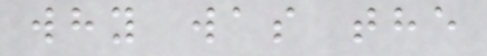why was the
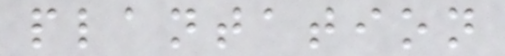plantation
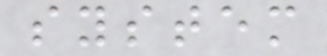system
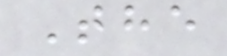The
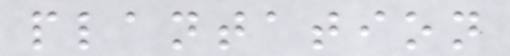plantation
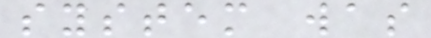system was
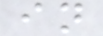in
